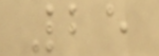25
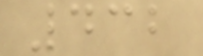432
